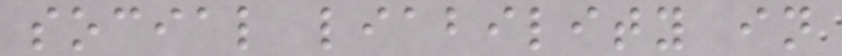social liability in
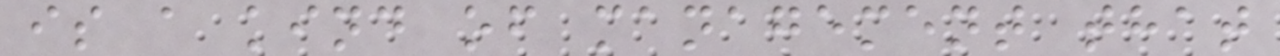is a kind of management that
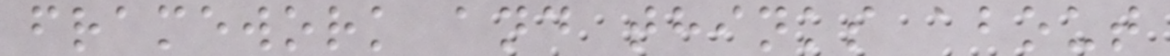framework and thinks about
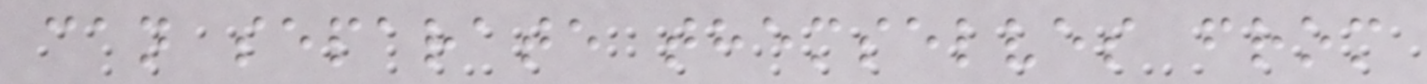can separate themselves from
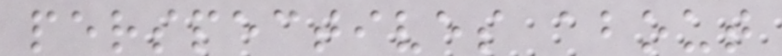perspectives about
